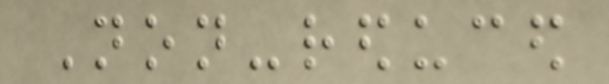Non-reduced
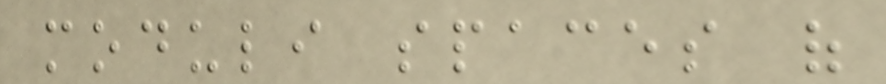moduli spaces of
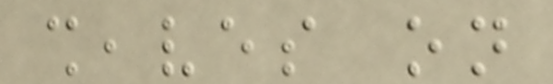sheaves on
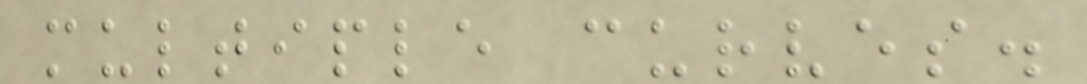multiple curves.
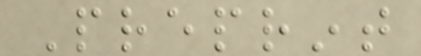Preprint
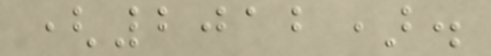(2012).
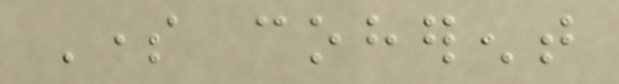Some coherent
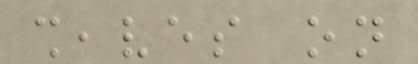sheaves on
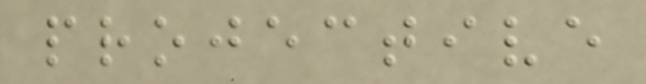projective
